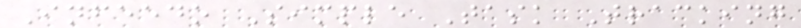Infeedo Simple Task Tracking
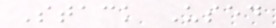Stack Used
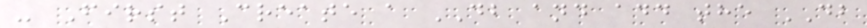- First Create a DB and add the DB
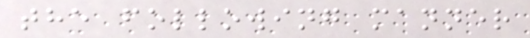the following manner
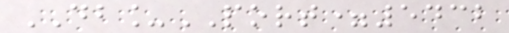DB_PORT=5432
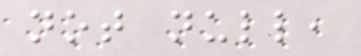not null,
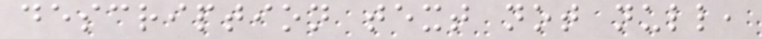description text not null,
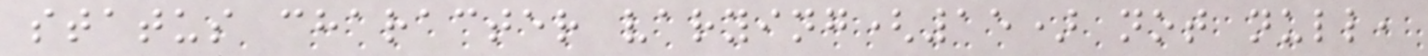status character varying(15) not null,
